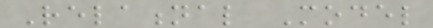Relational Model
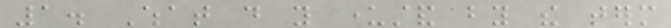1. What do you understand by the term
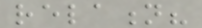relation?
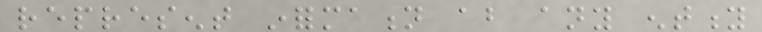represent information about any entity
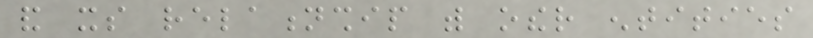and its relationship with other entities
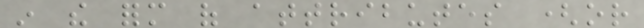in the form of attributes (or
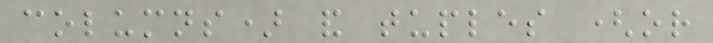columns) and tuples (or
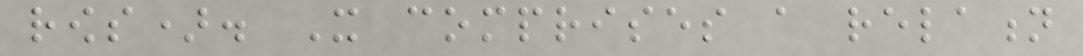rows). It comprises a relation
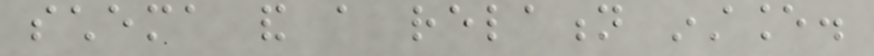schema and a relation instance.
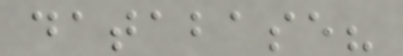database?
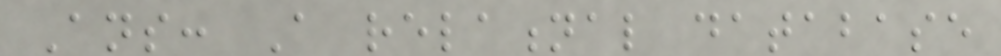Ans: A relational database
